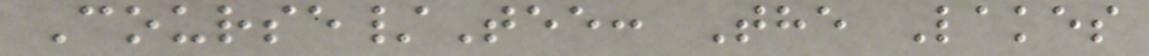Course/Tee: The Lakes
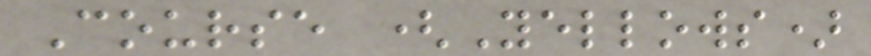Course (Yellows)
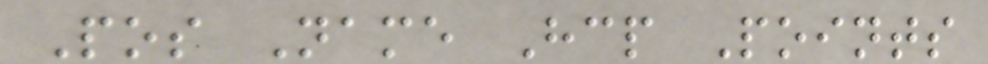Pos Name Hcp Points
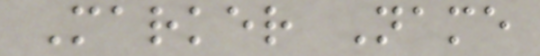Marker Name
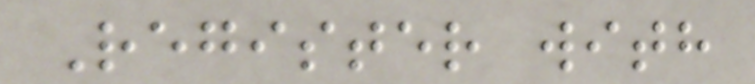Register with
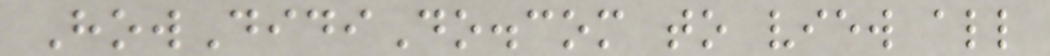HowDidiDo.com to view all
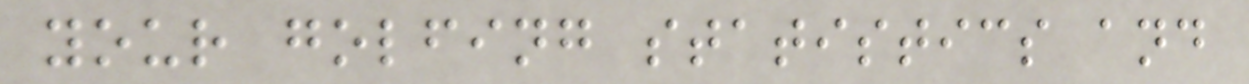your golfing statistics and
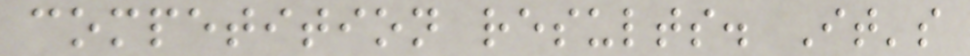competition results. It's
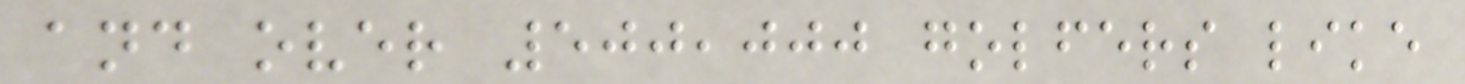and over 500,000 golfers like
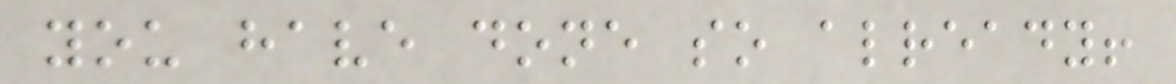you have done so already!
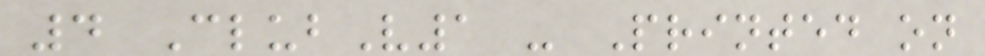4 ClubV1 - Printed on
